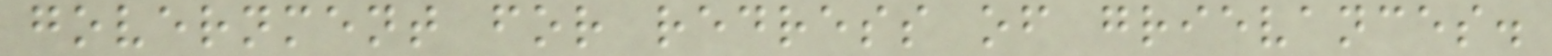government for redress of grievances.
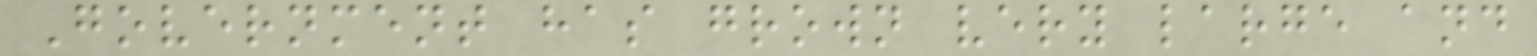Government has grown very large and
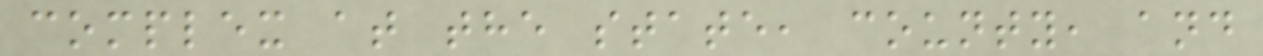complex at the state, county, and
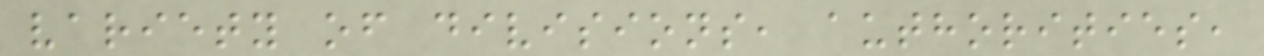variety of divisions, authorities,
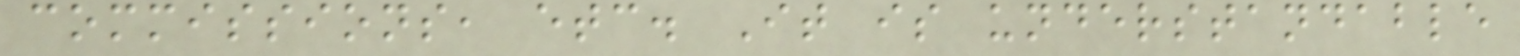commissions, etc. It is understandable
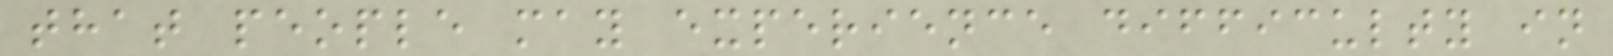that people may experience difficulty in
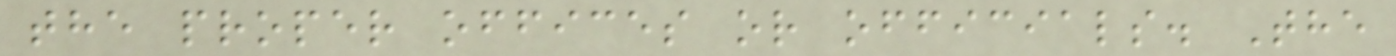the proper offices or officials. The
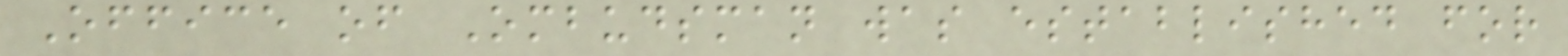Office of Ombudsman was established for
